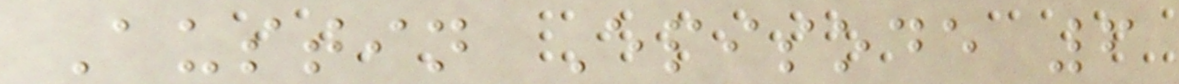Austin Episode 6
